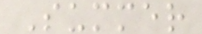Summer
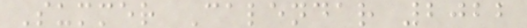Summer Calendar 2022
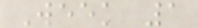Week 1
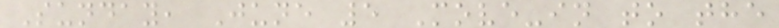Sunday, June 5 Move-in to the
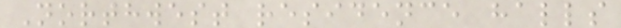Northwest residence halls
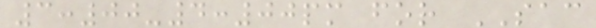3:00-4:00pm for SAC
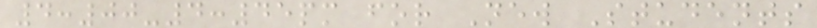4:00-4:45pm for New Students
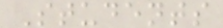Students
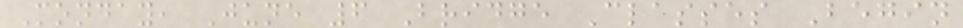Monday, June 6 Bridge Classes Begin
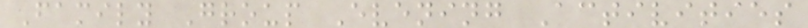Family Group Evening Activities
